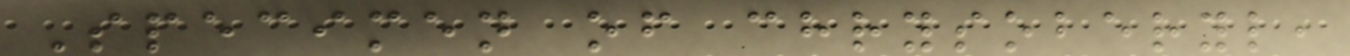Specimen of chrysoberyl,
